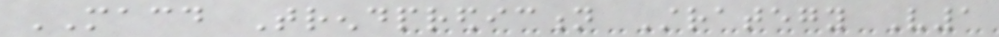MACD Trendprediction Strategy V1
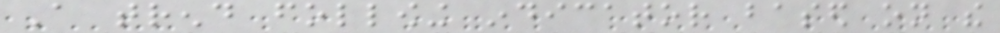A trend following indicator based on the
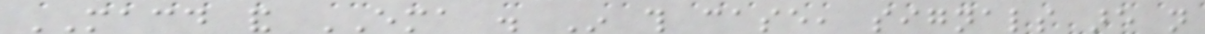MACD and EMA . In this case, signals are not
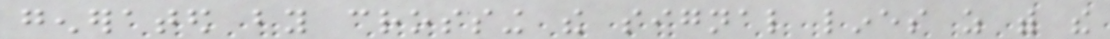generated by crossing the signal lines as with the
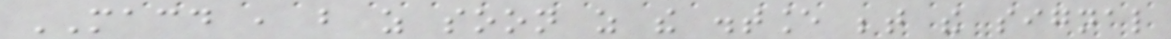MACD , but as soon as the distance between the signal
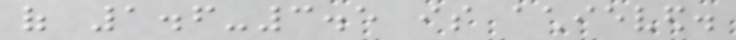of 1.6-3.5 is achieved.
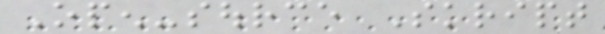Open-source Skript
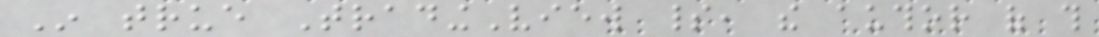In true TradingView spirit, the author of this
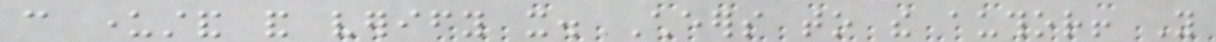can understand and verify it. Cheers to the author! You
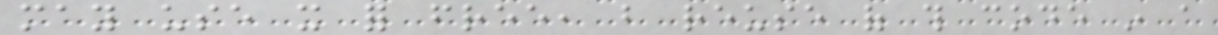may use it for free, but reuse of this code in a
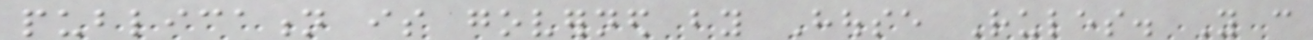publication is governed by House Rules. You can
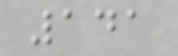141
